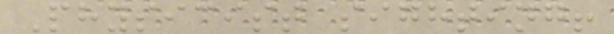Physicist sighting!
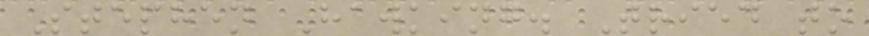Stephen Hawking. Tried to
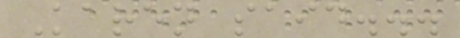Karen said...
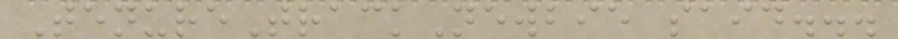TenureTrackNewbie said...
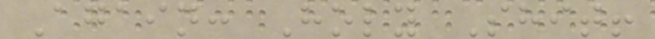Again: Holy Shit!
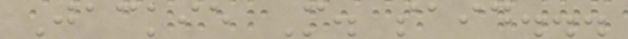Jackie M. said...
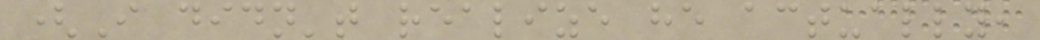(I didn't realize he actually,
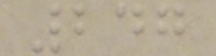247
